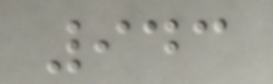943
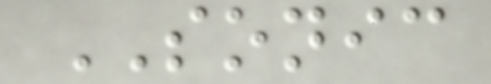SONIC
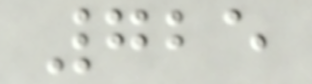725
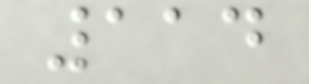114
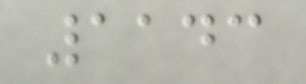1143
